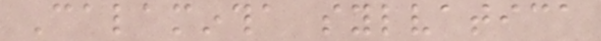Calamintha sylvatica
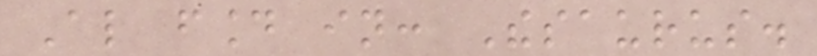Also found in: Thesaurus.
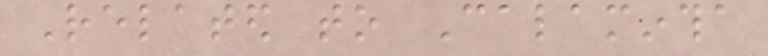Related to Calamintha
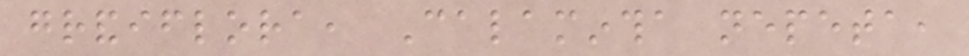grandiflora, Calamintha nepeta,
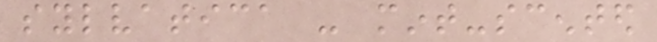sylvatica - mint-scented
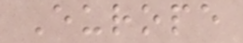Europe
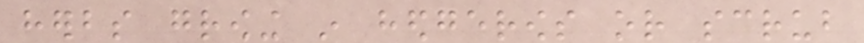herbs growing in hedgerows or scrub
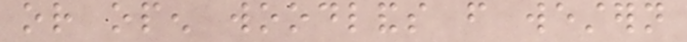or open woodlands from western
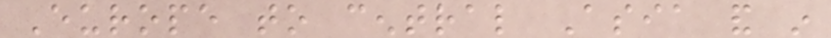Europe to central Asia and in
